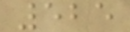525
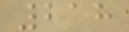218
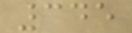345
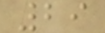29
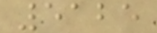5125
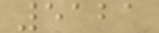5121
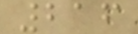216
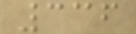336
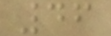46
